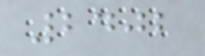2402
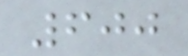600
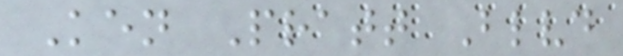Ken Pratt Blvd
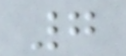7
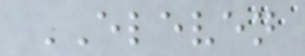ELEVEN
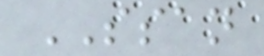SSAN
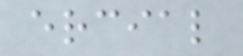ercial
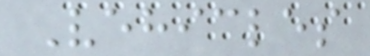Vehicles
